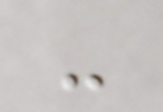-
